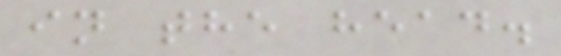in the head.
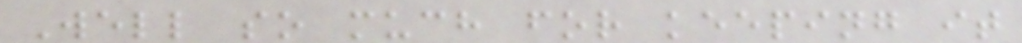Well so much for keeping it
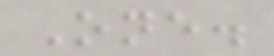One.
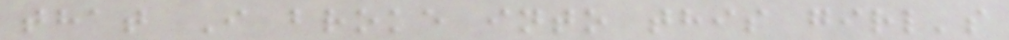that I broke into this girl's
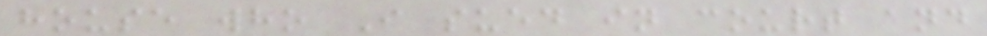house who I sued in court and
